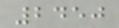2450
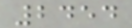2454
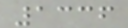1336
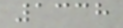1338
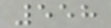558
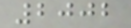2002
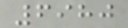6980
